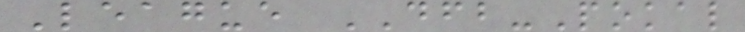League DFB-Pokal
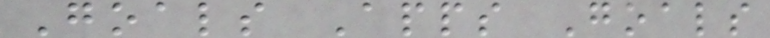Goals Apps Goals
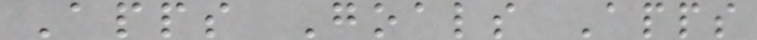Apps Goals Apps
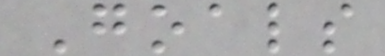Goals
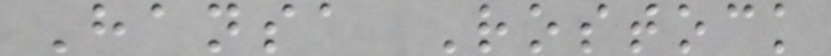Hansa Rostock
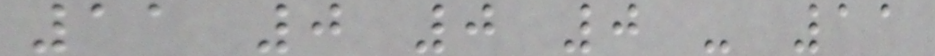11 0 0 0 - 11
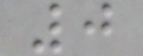0
